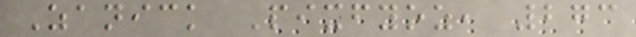Zanick Pixfyoz, 273
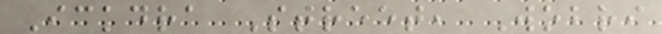Ickdra Street, Wobri
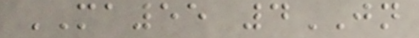MA55 4JN
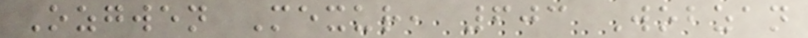Ozgwen Mexur, 603 Wobzan
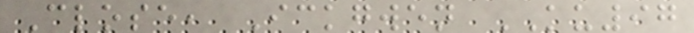Close, Ickgwen KU97
